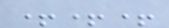+++
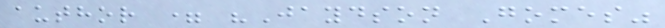author = "Jaydson Gomes"
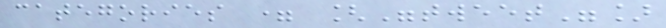categories = ["tweet"]
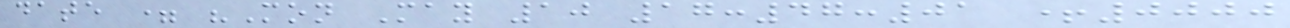date = "Mon May 10 17:47:01 +0000
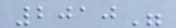2010"
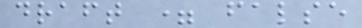draft = false
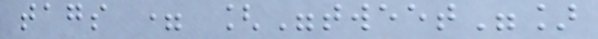tags = ["tweet"]
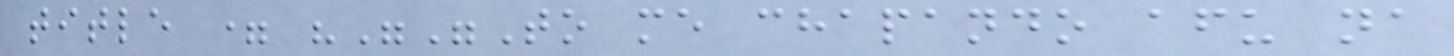title = """To me chapando afu na
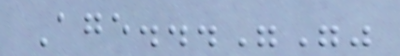Age..."""
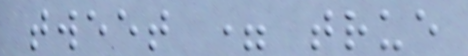tweet = true
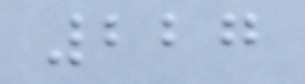227
